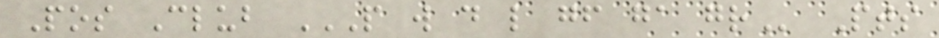Pos Club P W D L GF GA GR Pts
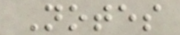Notes
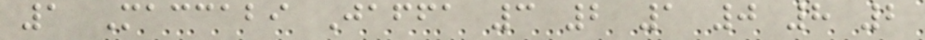1 Maccabi Jaffa 3 2 1 0 8 2
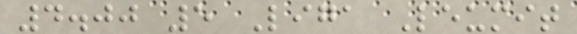4.00 5 Liga Leumit
